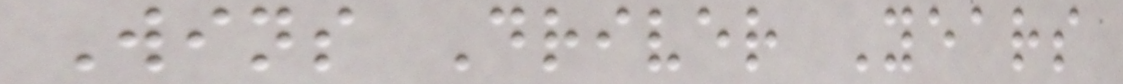Wins Driver Years
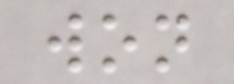won
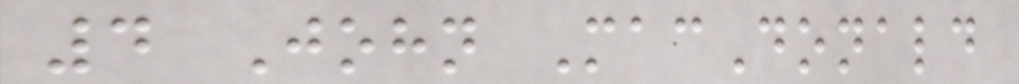4 John MacDonald
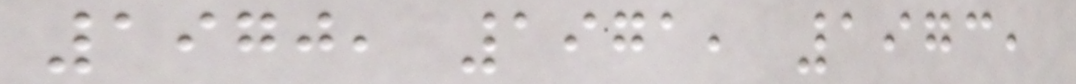1970, 1971, 1973,
